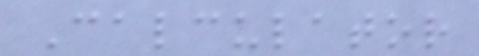Calculator
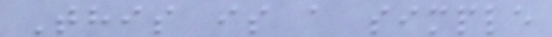This is a simple
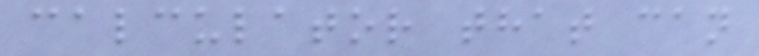calculator that can
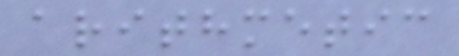arithmetic
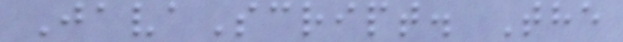JavaScript. The
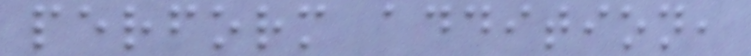perform addition,
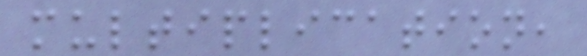multiplication,
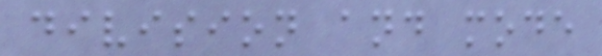division and mode
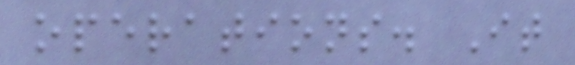operations. It
